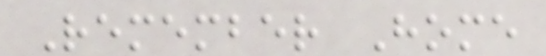Remember Home
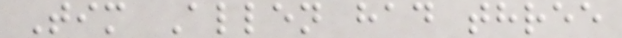Tim Allen had three
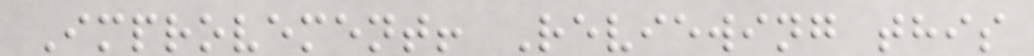Improvement! Reviewing this
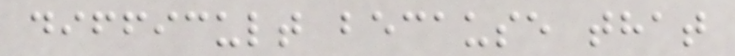difficult because that
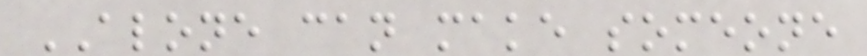ALONE can make someone
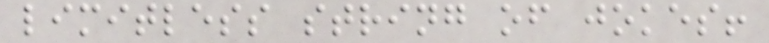limitless string of jokes!
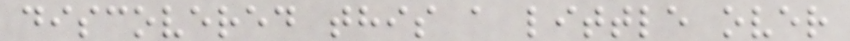discovered this a little over
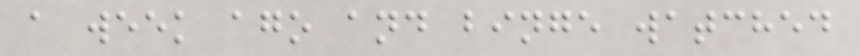a week ago and binge watched
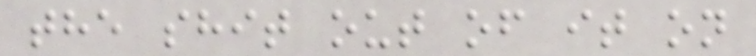the shit out of it on
